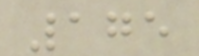175
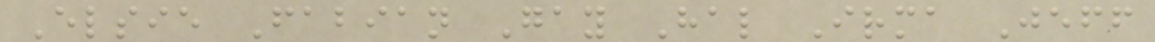Elsie Fabian Gay Hal Irma Jeff
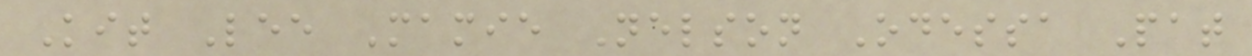Kit Lee Mamie Nelson Odessa Pat
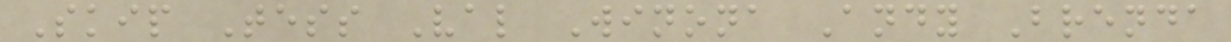Skip Tess Val Winona Andy Brenda
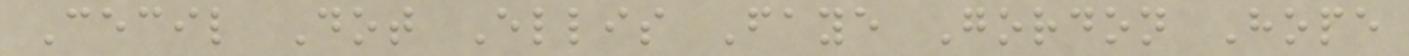Cecil Dot Ellis Faye Gordon Hope
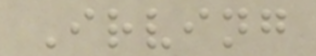Irving
